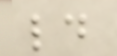ld
